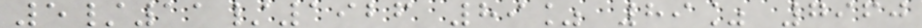5/11/1926 89% 89% 7960
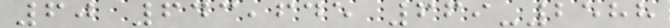60 643,645 669-2588
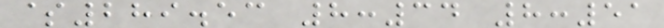$289.53 8:34 8:51
